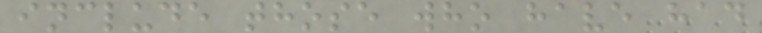include those who have had
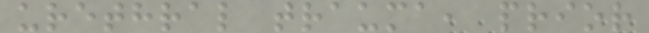urethral trauma, prior
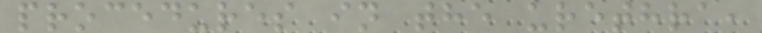procedures in the urethra,
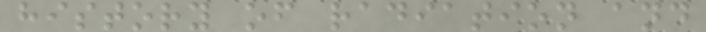history of radiation and
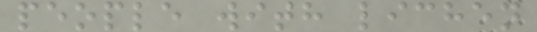people with lichen
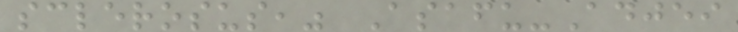sclerosus," Asafu-Adjei
